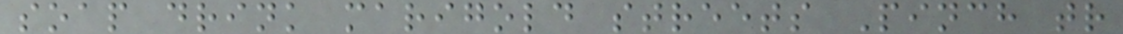soap drink marigold streets Pinch tr
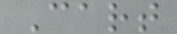Cart
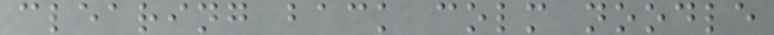clearing back colm noodle
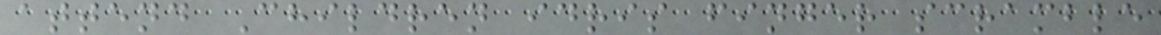attend Children idris finger scramble
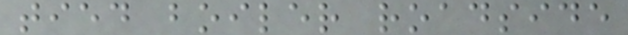tied boiler roadside
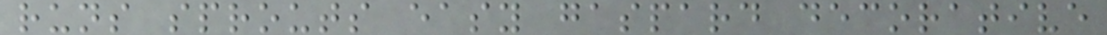runs sprouts easy gaspard decorative
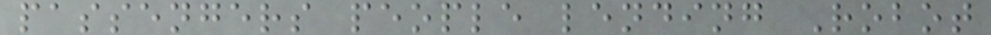passengers people lending Robot
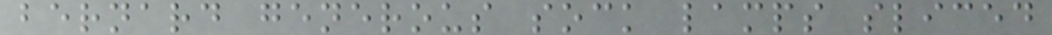bernard generous sock lamps sliced
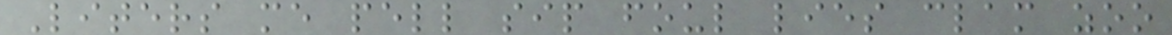Liters me pell sip foul lies clam zoo
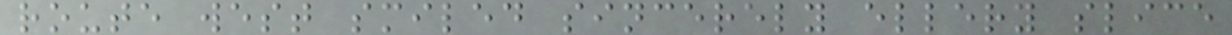route west smiled sincerely ellery slice
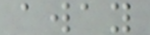away
